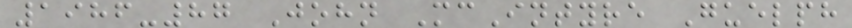1986-87 John McIntyre Guelph
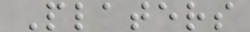Platers
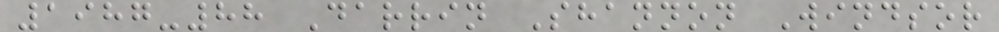1987-88 Darrin Shannon Windsor
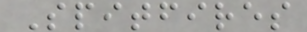Spitfires
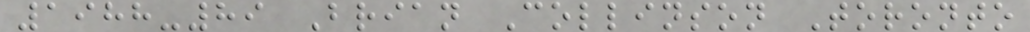1988-89 Brian Collinson Toronto
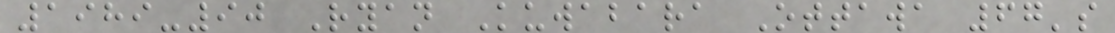1989-90 Ryan Kuwabara Ottawa 67's
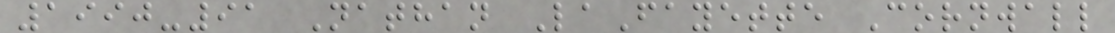1990-91 Nathan LaFayette Cornwall
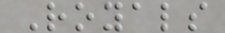Royals
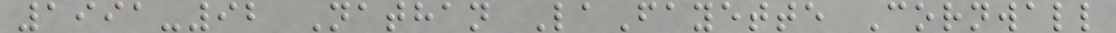1991-92 Nathan LaFayette Cornwall
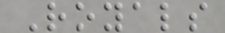Royals
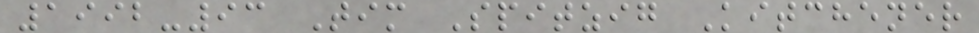1992-93 Tim Spitzig Kitchener
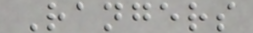Rangers
